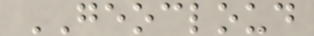GEOCLOUD
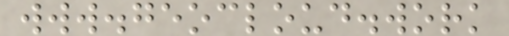www.geocloud.work
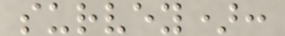survey):
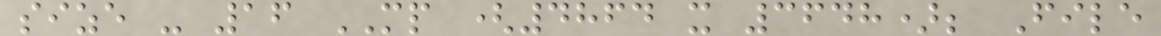size - 16 MP (4864 x 3648); File
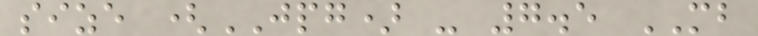size (JPG) - 7.5 MB
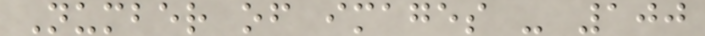Number of images - 100
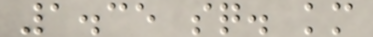1.35 sq. km
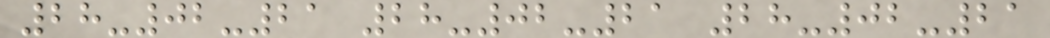28-02-21 28-02-21 28-02-21
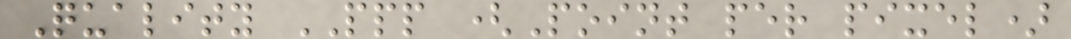Quality PPP (Point per pixel)
